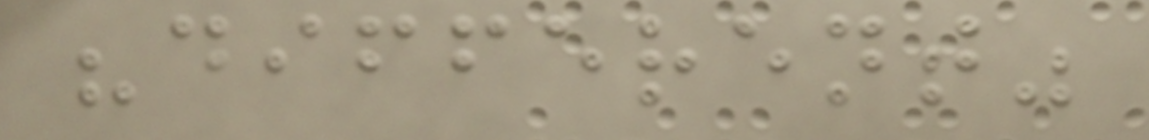"different"
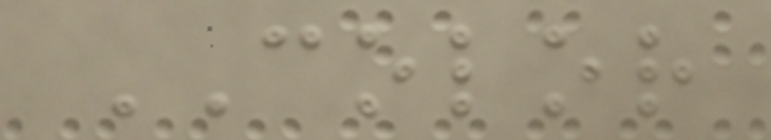COLOR
